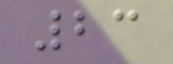23
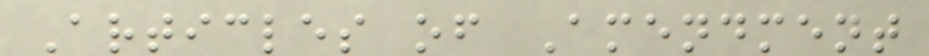Articles of Amendment
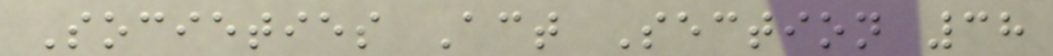Societies Act Section 38
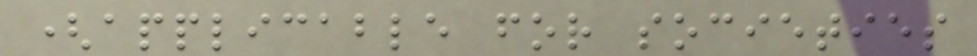(applicable for societies
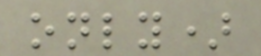only)
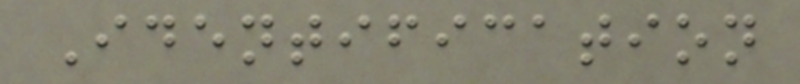Identification
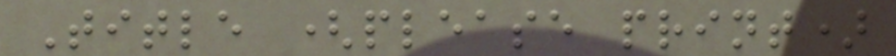Title (please print)
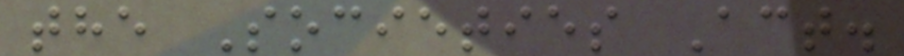the Societies Act.
